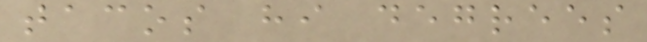tacos hi degrees
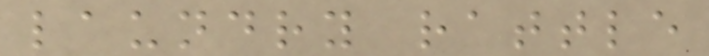laundry rattle
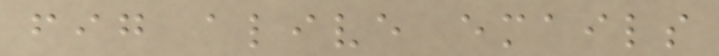fig alive emails
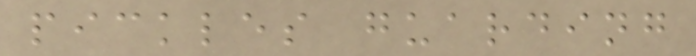pickles guarding
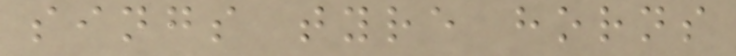sings tyre horns
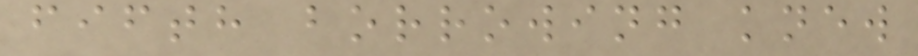fifth borrowing knew
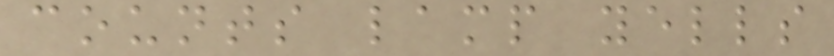counts lamp yells
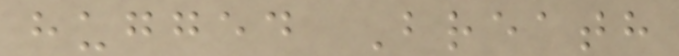hugged Breath
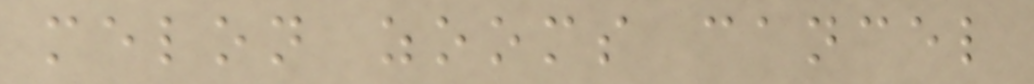melon zooms cancel
